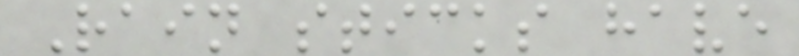Rain sticks have
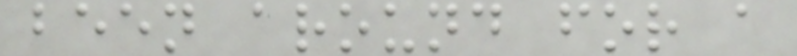been around for a
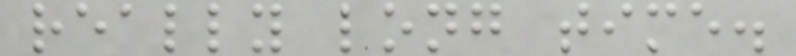really long time.
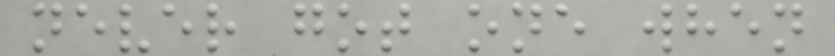never got one when
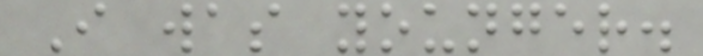I was younger.
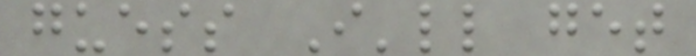guess I'll get
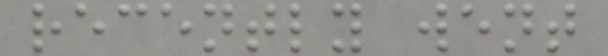recently went
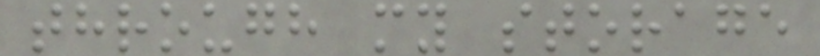through my storage
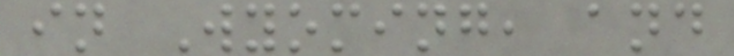in Wyoming, and
